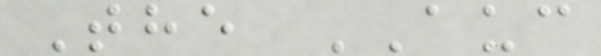The AUC
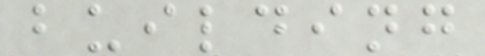building
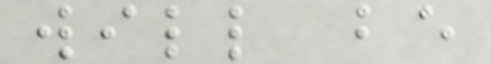will be
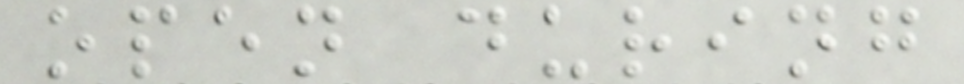open during
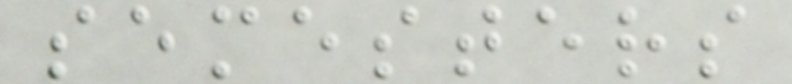semesters
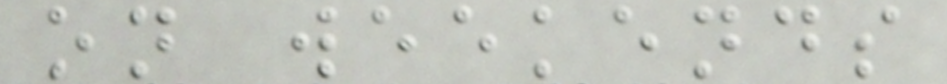on weekends
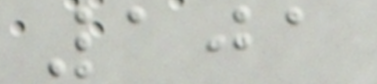101
